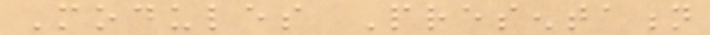Modules Presentation
